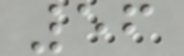56
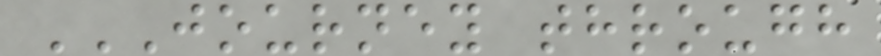JOURNEY THROUGH
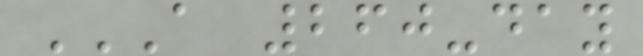A 260-DAY
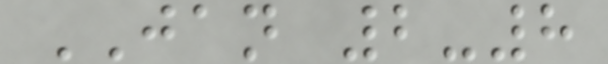JAN 2-8
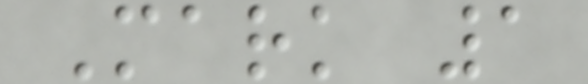Mark 1
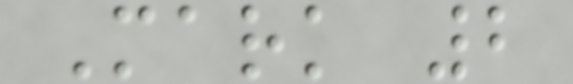Mark 2
